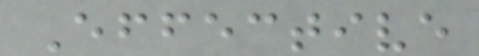Effective
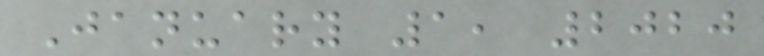January 1, 2020
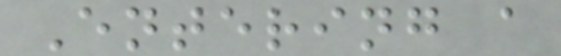Entering a
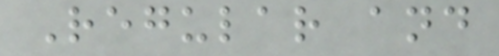Regular and
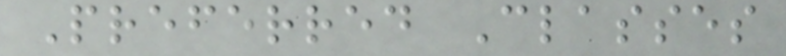Preferred Classes
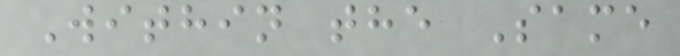Within the Same
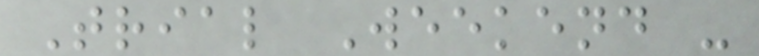Trial Weekend -
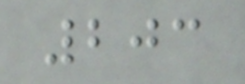203
